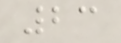23
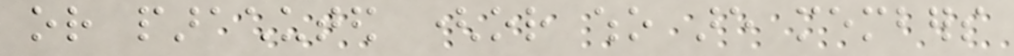or parachuted (or who are members
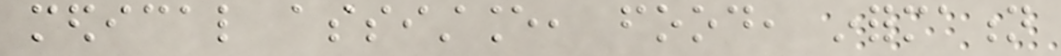medical assistance, food, information
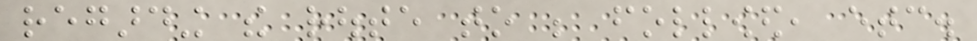regarding the route to be followed, etc.
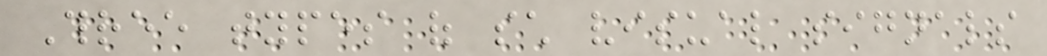Three types of such visual signals
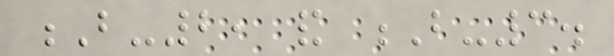B-2, and B-3.
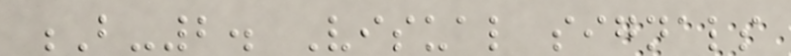B-2. Visual signals
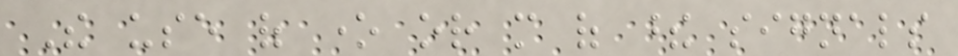The use of one or more of these signals
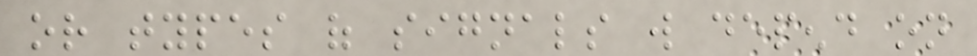or types of signals will depend on
